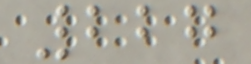227
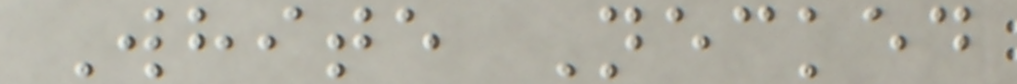White Necked
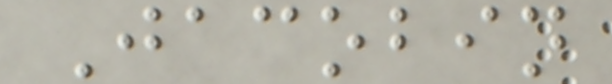Jacobin
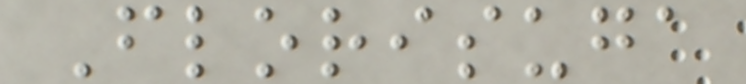Florisuga
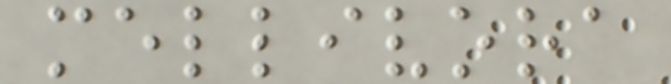mellivora
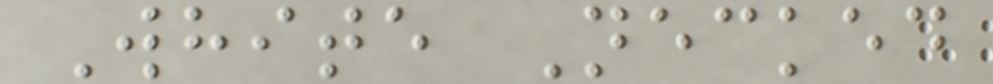White Necked
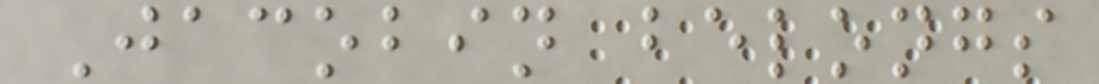Jacobin belongs
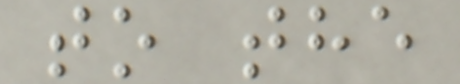to the
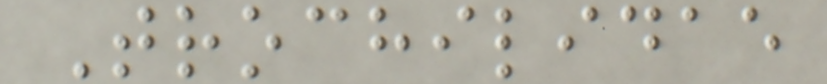Trochilidae
